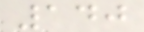140
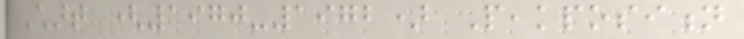Chart (1970-1972) Peakposition
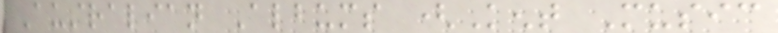Australian Albums (Kent Music
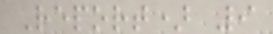Report) 9
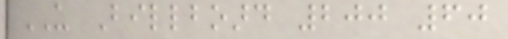US Billboard 200 60
